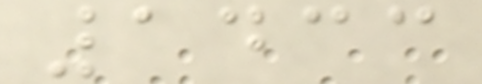1433
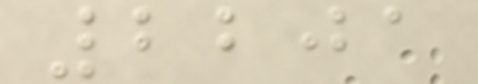2201
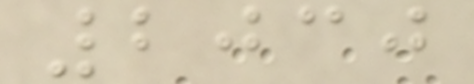2030
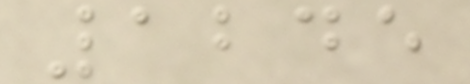1245
